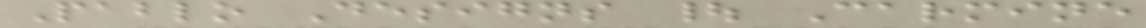Pablo Designs | Carmine
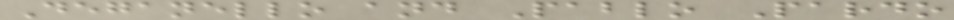Deganello and Pablo Pardo
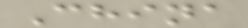China
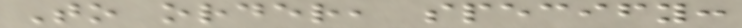To order, specify:
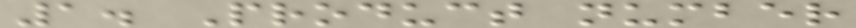1. Product number
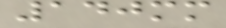140mm
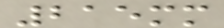215mm
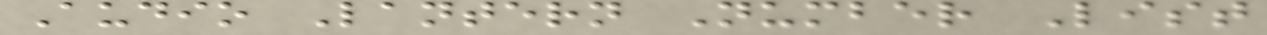Audio Lantern Number List
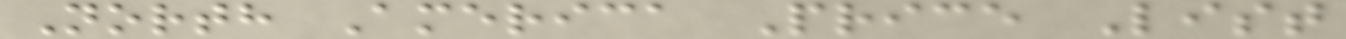North America Price List
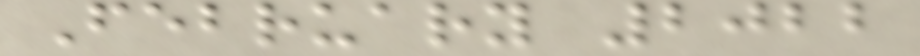February 2022
